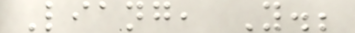Liang, Y.;
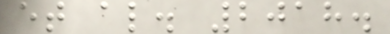et al. 2018.
